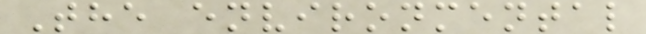The environmental
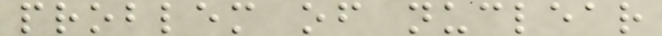problem of nuclear
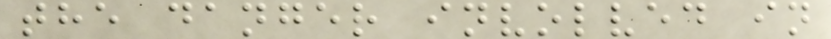the danger involved in
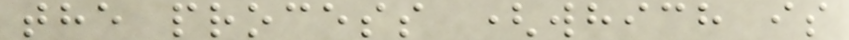the process (which is
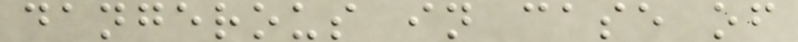dangerous in case of
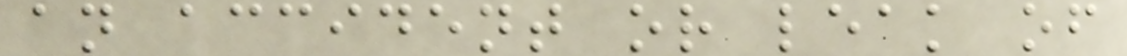an accident or leak of
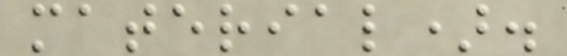material).
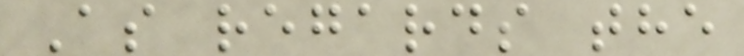As regards the
